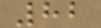82
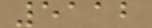5112
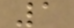1
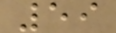59
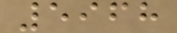5968
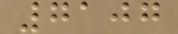7107
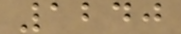1240
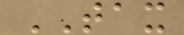TAX
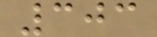303
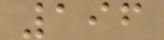196
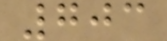703
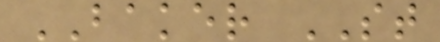BAKER ST
